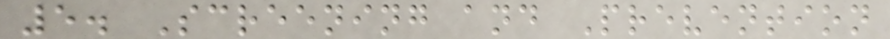5. Screening and Prevention
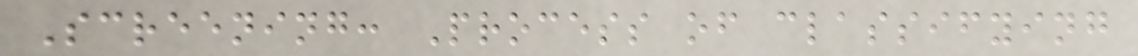Screening: Process of classifying
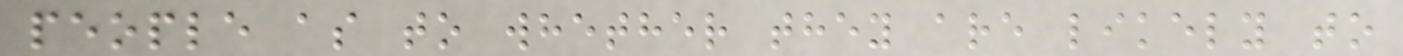people as to whether they are likely to
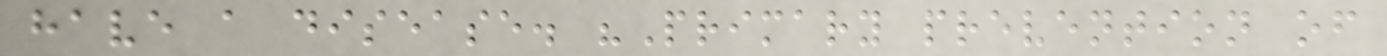have a disease. "Primary prevention of
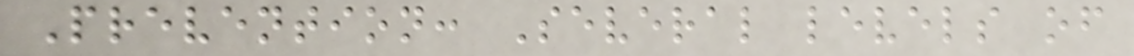Prevention: Several levels of
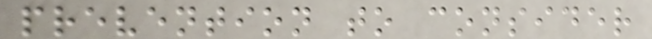prevention to consider
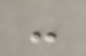-
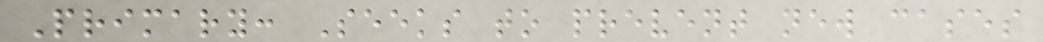Primary: Seeks to prevent new cases
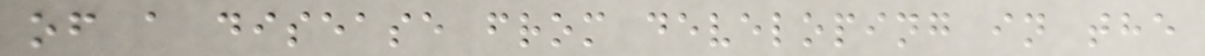of a disease from developing in the
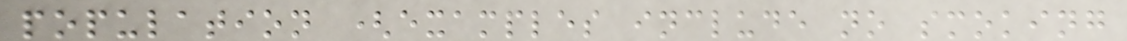population (examples include no smoking
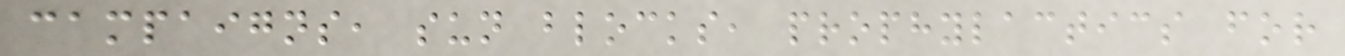campaigns, sun blocks, prophylactics for
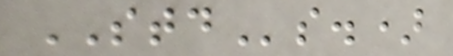STDs.)
